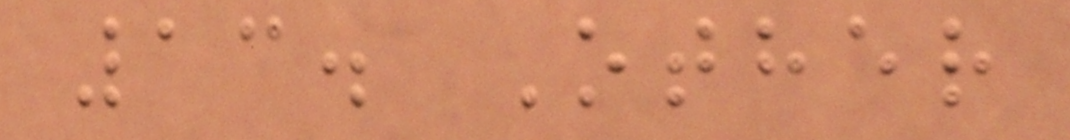13. Other
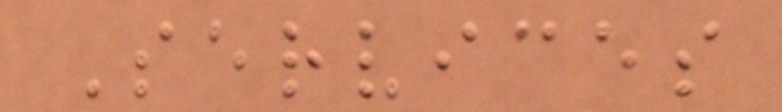Services
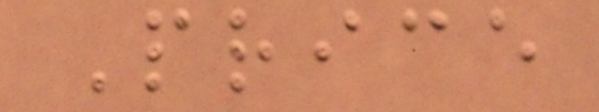Price
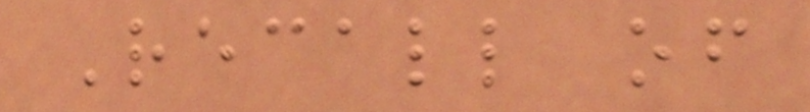Recall of
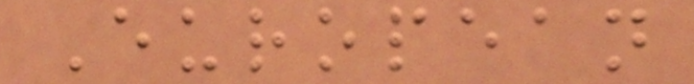European
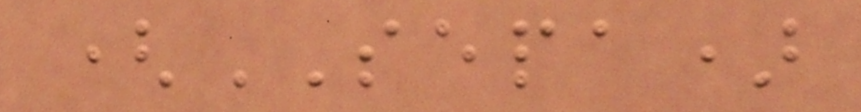(SEPA)
